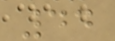44
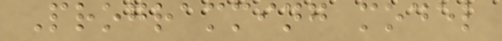Programming model
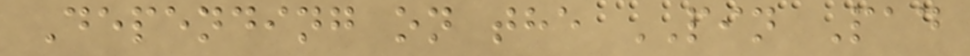Depending on the PIN Pad
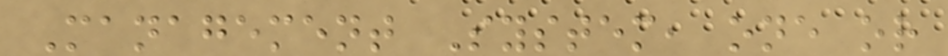Management System, one or
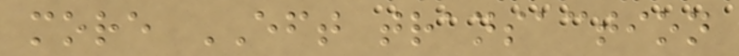more EFT transaction
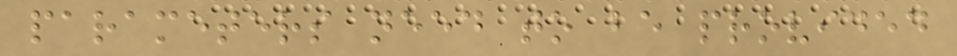parameters need to be provided
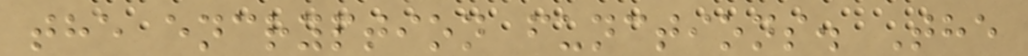the encryption functions. The
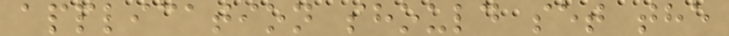application should set the
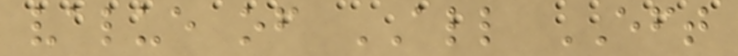value of ALL EFT
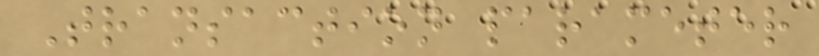Transaction parameter
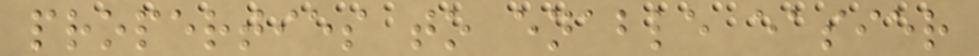properties to enable easier
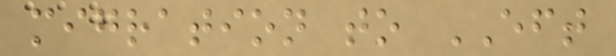migration to EFT
